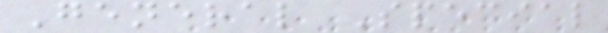General Special
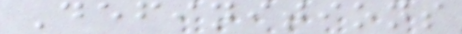Definitions
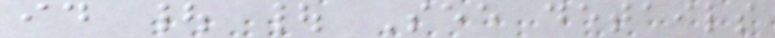id | | See details
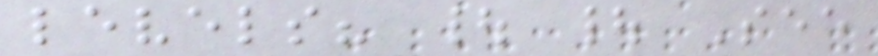levels? | | See
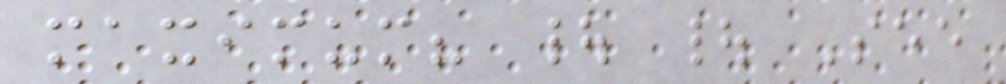maximum? | | See
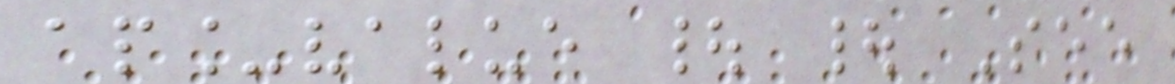ap_value | | See
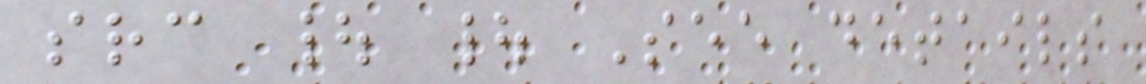src | | See details
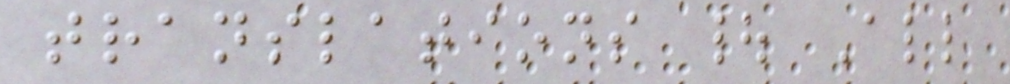translations | All
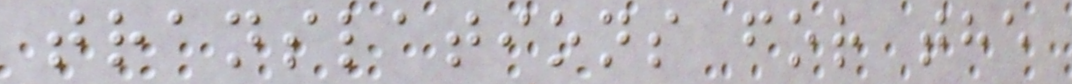translations for the
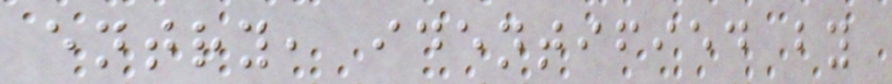entry, identified by
